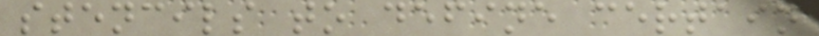stencils to define certain
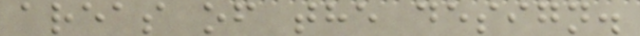areas of the design.
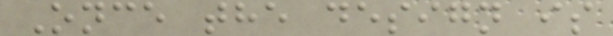Once the design is
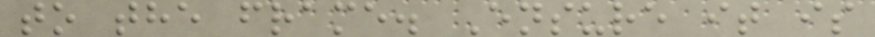to the frame. Ensure it is
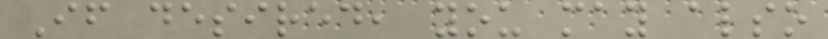If desired, you may also
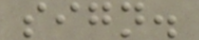sign.
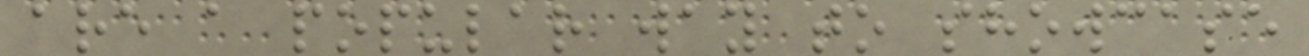are a popular way to showcase
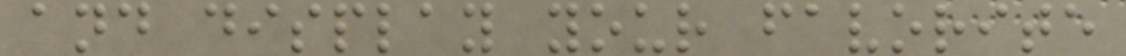and display your favorite
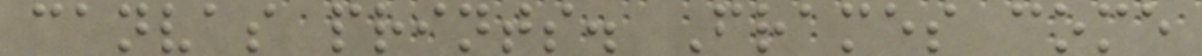canvas prints. Frames come
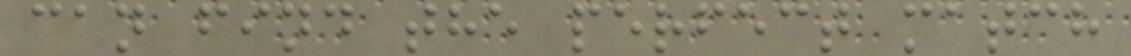can find the perfect match
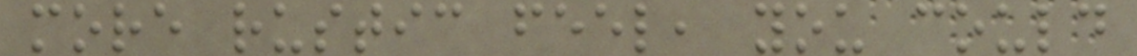more rustic feel, you could
